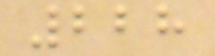228
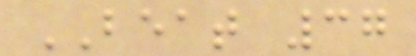BEAT 37
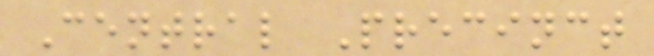Central Precinct
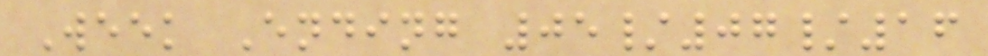Week Ending 05/07/16
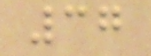37
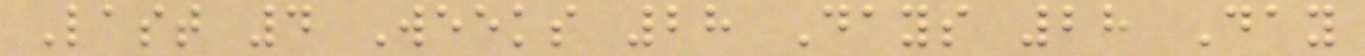Last 4 Weeks 28 Days 28 Day
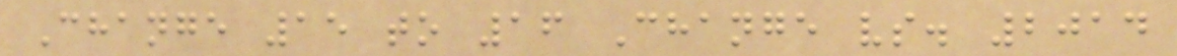Change 15 to 16 Change vs. 2014
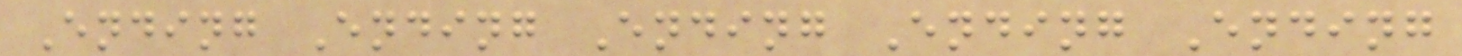Ending Ending Ending Ending Ending
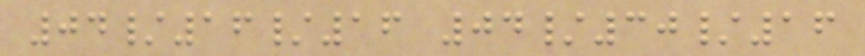04/16/16 04/30/16
